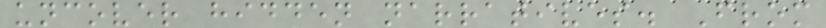uncover hidden narratives. From
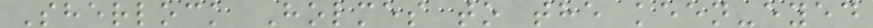Sherlock Holmes to the keen-eyed
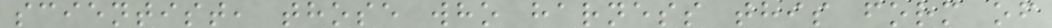scientist, those who harness this form of
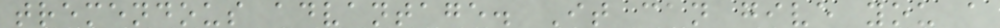tremendous advantage. It can give you a
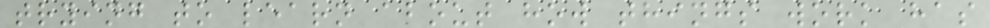trying to learn about how things work has
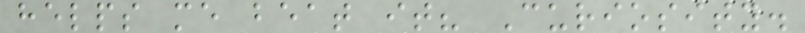helps me beat it? Curiosity.
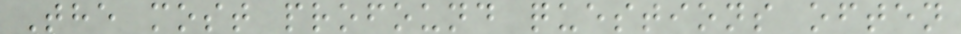The most profound questions often
